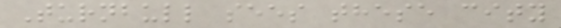Turnbull sees these city
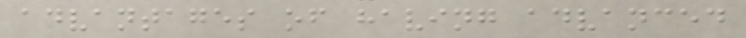advantages of having advanced
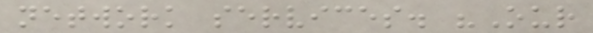network services. "Our
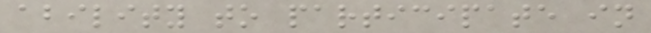ability to participate in
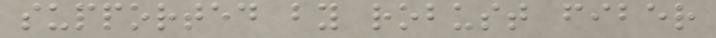supported by robust fiber
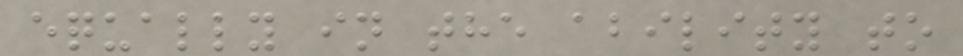equally in the ability to
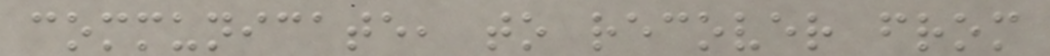communicate, to recover from
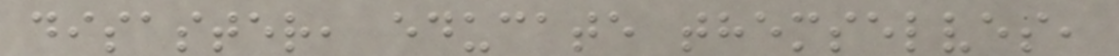disaster, educate themselves,
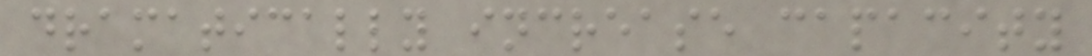dramatically increase capacity
